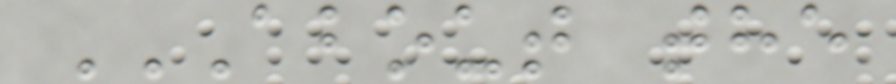ABOUT THE
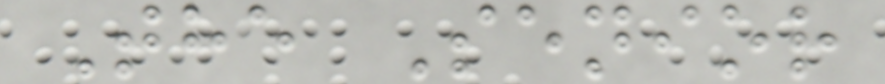The Senior
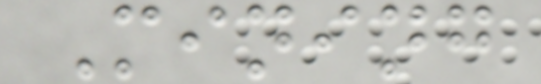Mining
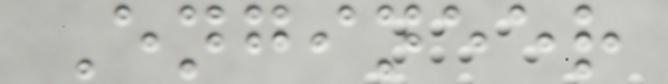Engineer
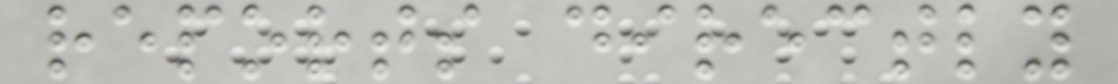reports directly
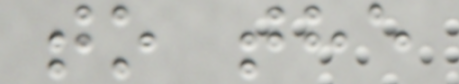to the
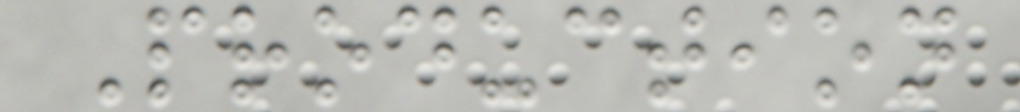Production
